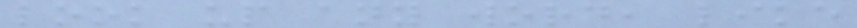look up any word, like
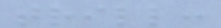trill:
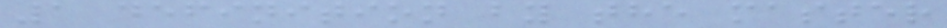1 definition by the master
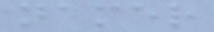namer
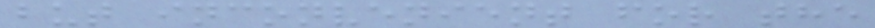but inconvenient for the
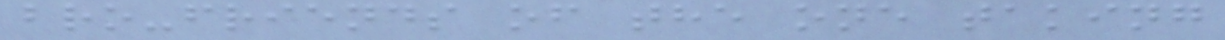bro-friends of the one taking
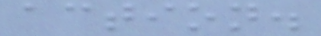action.
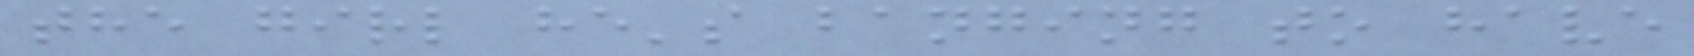the girl he's banging to have
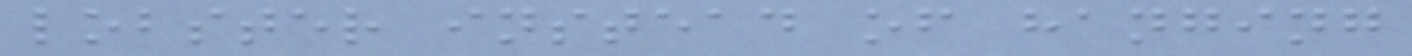lobster instead of hanging
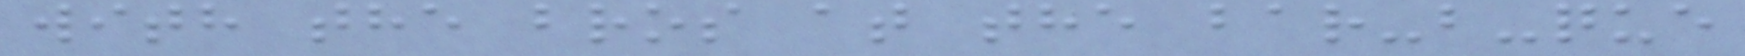with the bros at the bar-b-que
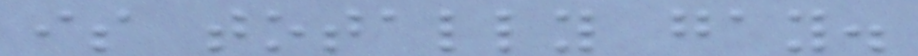is totally gay.
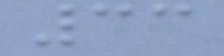33
